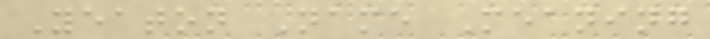Yeaton Name Meaning
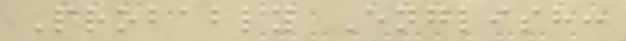Probably English:
